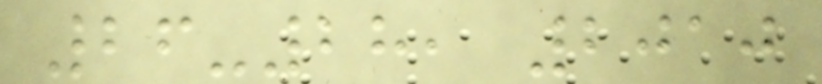26-28, 2010
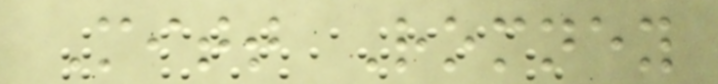Mitt Romney
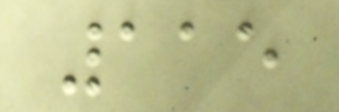115
